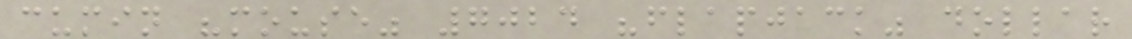cumin "mouse" 7024 "flapjack" dollar
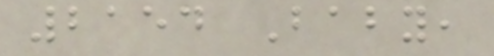2154 Baby,
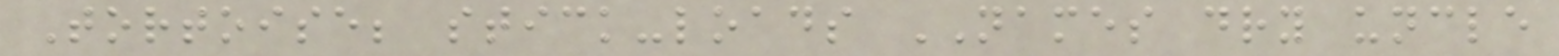Tortoise; stick-loads NAMES dry uncle
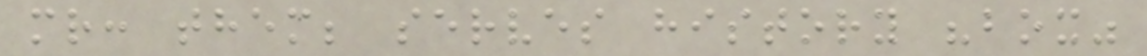mr: them; serves history "box"
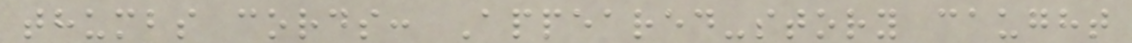thumbs cords: Appeared-story caught
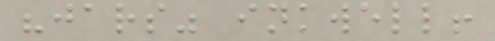"jars" inkwell!
